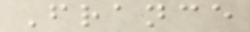France
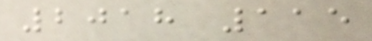2018 115
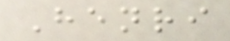Henri
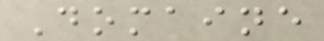Domaine
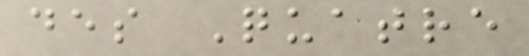des Quatre
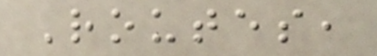Routes,
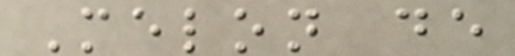Melon de
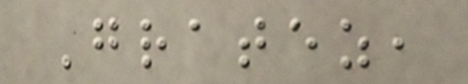Gratez,
